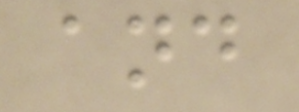and
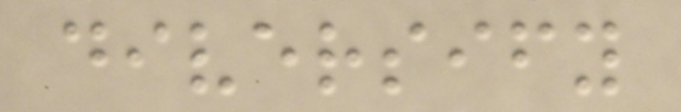diversify
